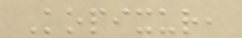Kopixur,
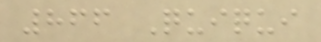866 Quiqui
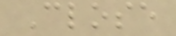Close
